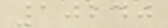10240
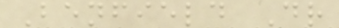Benfield Dr
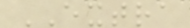EXTRA
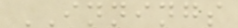INNINGS
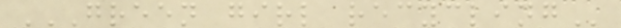GREEN GIRL RECYCLING
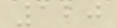120
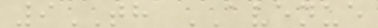9TH AVENUE
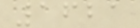1621
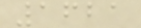1621
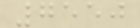7550
